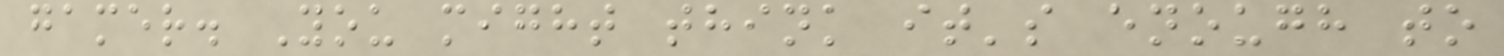gamer. You might think it's enough to
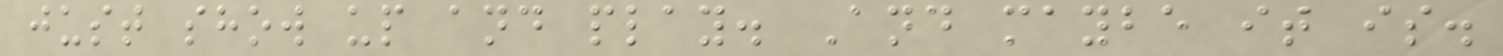just show up and play. And maybe it is.
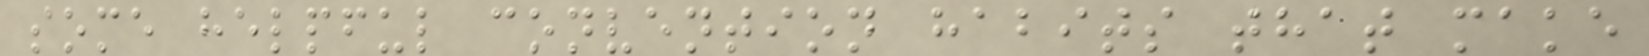some helpful convention habits that make
